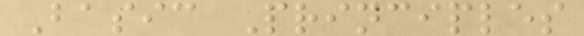Basic Principles
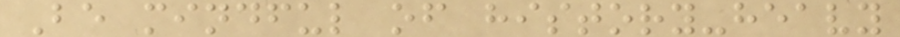Be mindful of history-heavy
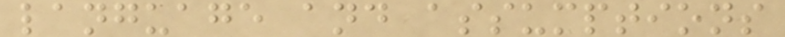language and assumptions
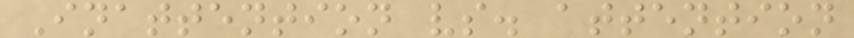Inattention vs. attention
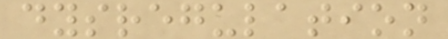dysregulation
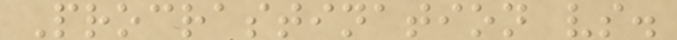Procrastination vs.
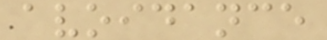avoidance
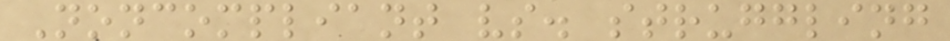Noncompliant vs. struggling
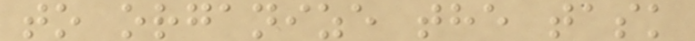to organize the task
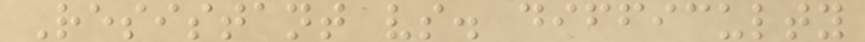Resistant vs. difficulty
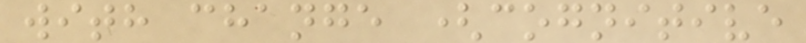with change (cognitive
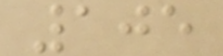105
